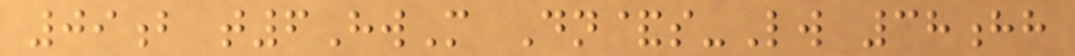09b t6HwM Dn&s-Lw 38hh
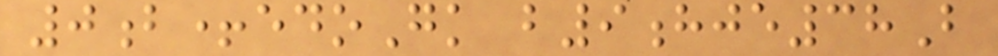0b+edoGk b9hje38B
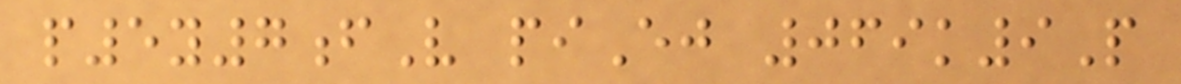p5y7fV piEj 069k9P
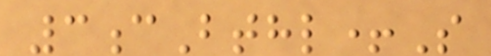3cBthl+S
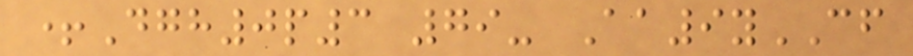+Dgh0p3 79- Aa9yCF
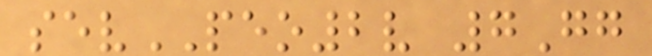sevPEO2v 7Gg
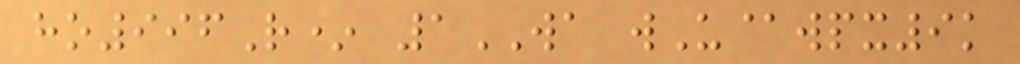ho996R* 1WA wU@wpx9k
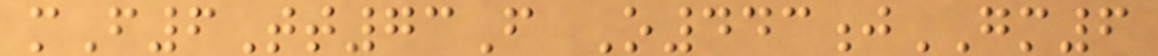mF6Tt73F O443jGM6
